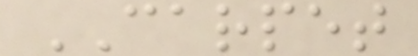CARPET
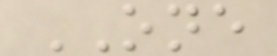ONE
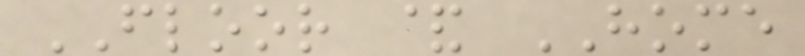FLOOR & HOME
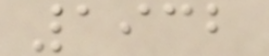1932
